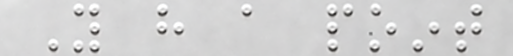You have a point
